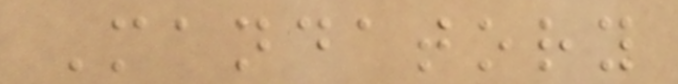Mandatory
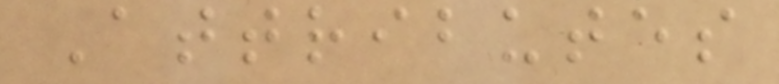Attributes
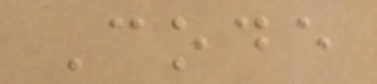Code
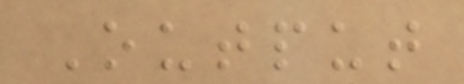Output
